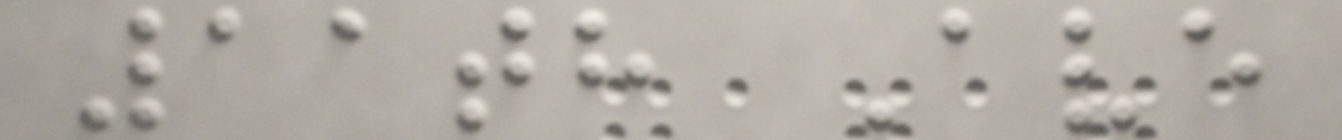11th Ave
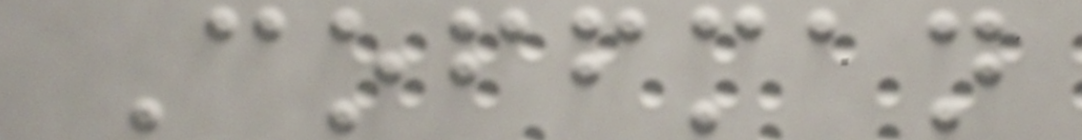Coffman
